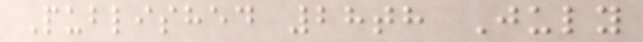Published 28th July
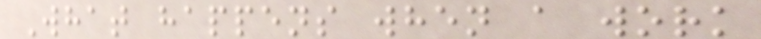What happens when a work
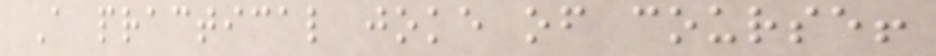A practical joke of course!
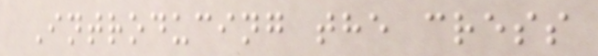Introducing the cress
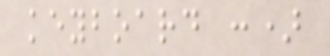keyboard :)
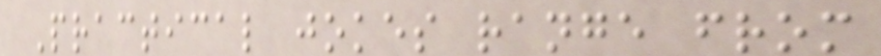Practical jokes range from
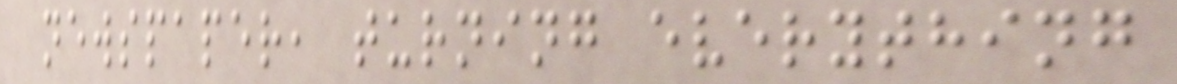newspaper, turning everything
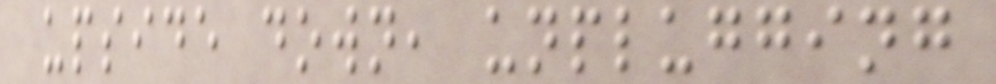upside down, unplugging
